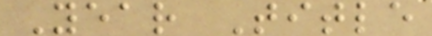Year Title
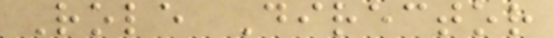Role Director
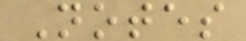Notes
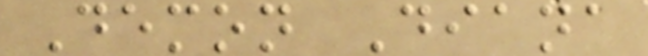Demon Diana
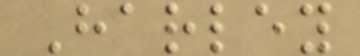Harley
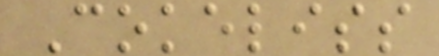Cokeliss
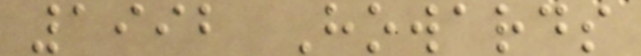1992 Howards
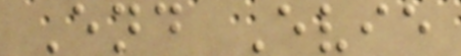End Evie
